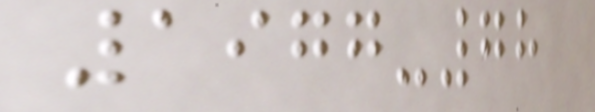1977-78
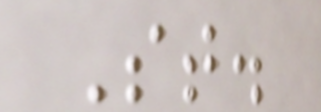St.
